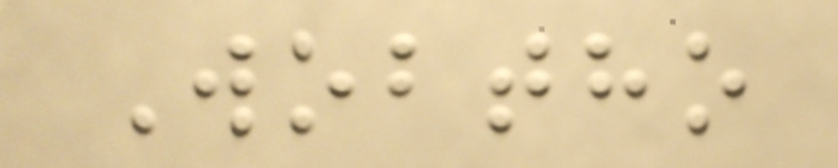Wobtho
